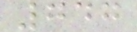747
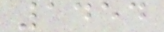1454
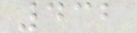432
